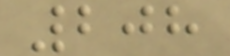208
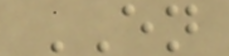EN
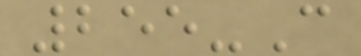255-C
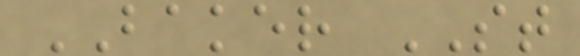BAKER ST
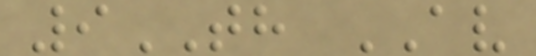9TH AV
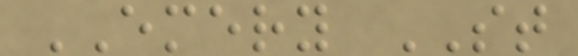EMERY ST
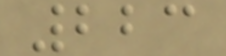223
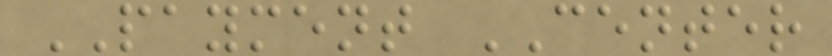PAYMENT CENTER
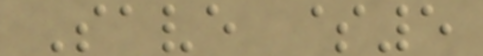Save $5
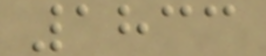1833
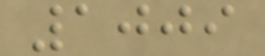1009
